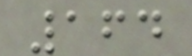164
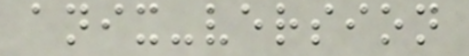anix-version
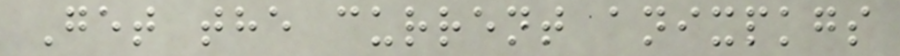Get the current anixpkgs
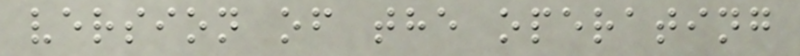version of the operating
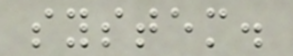system.
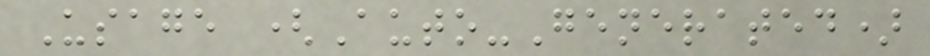Usage (Auto-Generated)
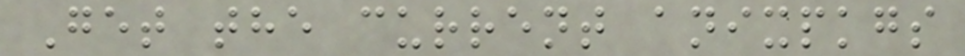Get the current anixpkgs
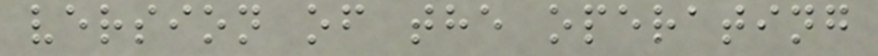version of the operating
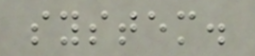system.
